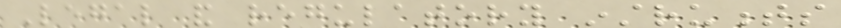Legal and regulatory instruments
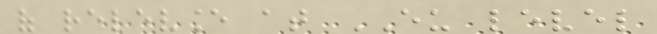of relevance at EU level
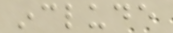include
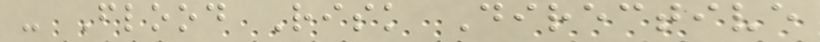- Flood Risk Directive
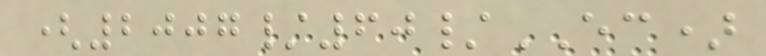(2007/60/EC)
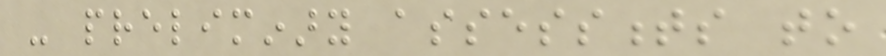- preliminary assessments to
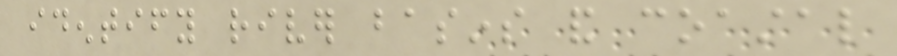identify river basins and coastal
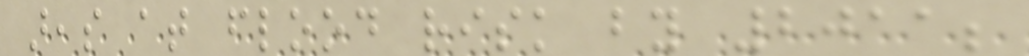areas at flood risk by 2011;
